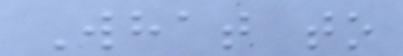What to
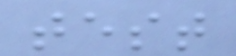test
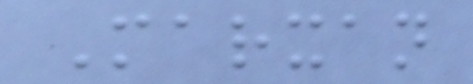Marxan
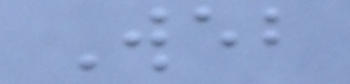Web
